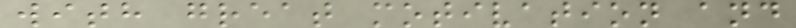with great motivation and
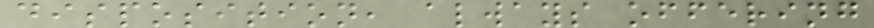disposition, always offering
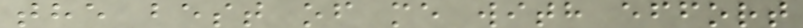the best of me with effort
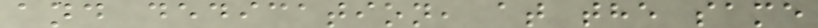and dedication, at the same
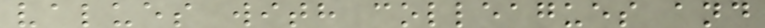values with colleagues and
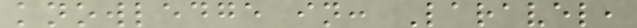knowledge in: Laravel,
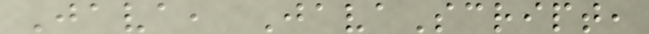Java, JavaScript,
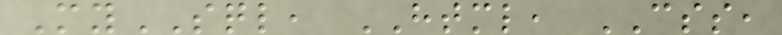MySQL, HTML, CSS,
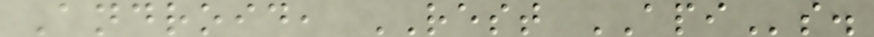Android, REST APIs.
